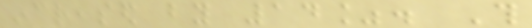increased by 14%. This
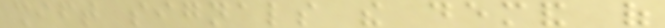shift signals the demand of
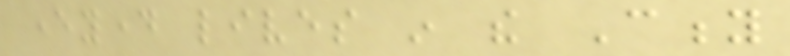everyday lives in the City
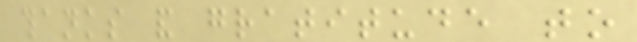thanks and gratitude to
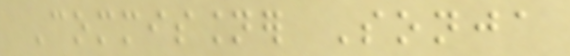Commissioner Sonja
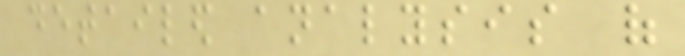detailed analysis of
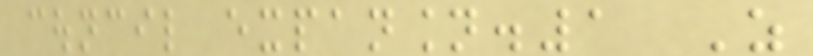council expansion.1 As
